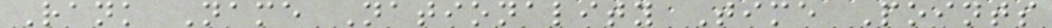Rank Name Nationality Time Points
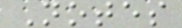Notes
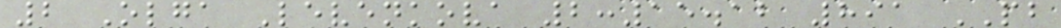2 Olga Levenkova 2:15.12 891 PB
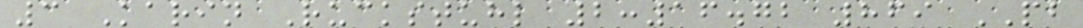3 Karin Ruckstuhl 2:16.72 869 PB
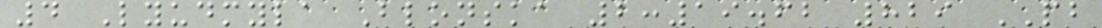4 Lyudmyla Blonska 2:19.62 829 PB
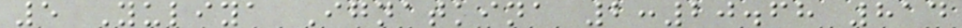5 Yuliya Ignatkina 2:20.68 814
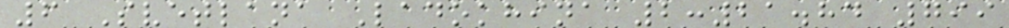6 Svetlana Ladokhina 2:21.84 799
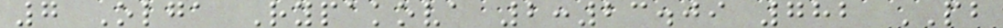7 Olga Rypakova 2:23.09 782 PB
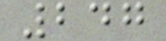247
